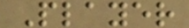Player
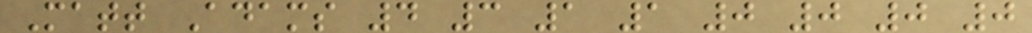Matt Adams 4 3 1 1 0 0 0 0
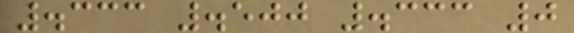.333 .500 .333 0
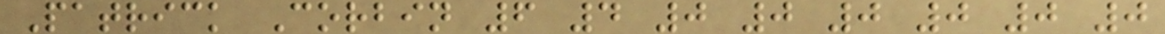Patrick Corbin 6 4 0 0 0 0 0 0
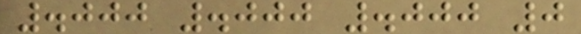.000 .000 .000 0
